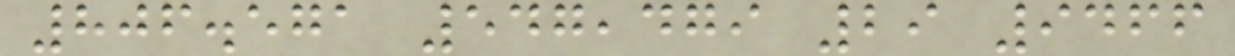806.571 547,479 29 9466
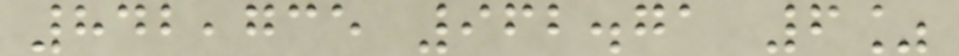842,735 962.71 6%
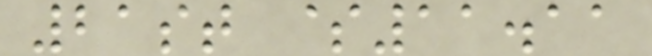21st $11.11
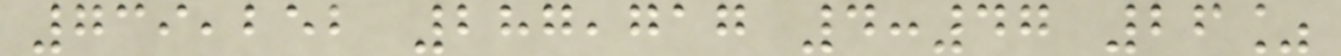739,252 287,717 4:47 26%
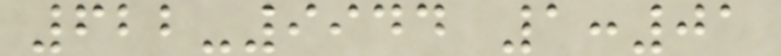622-9944 1:01
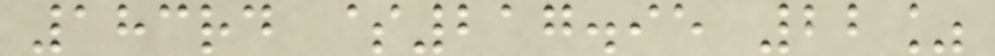183rd $217.95 22%
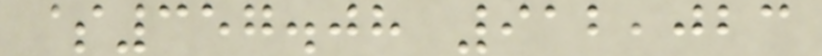$357.08 912,023
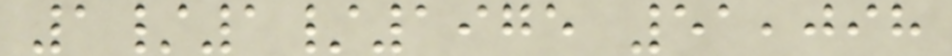1/1/1975 51,098
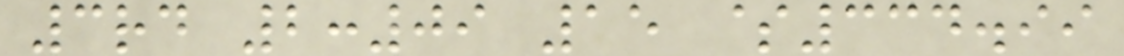3rd 2:09 15 $334.99
